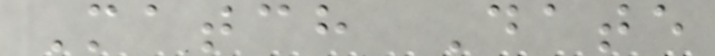Match Date
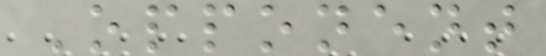Opponent
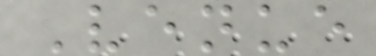Venue
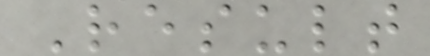Result
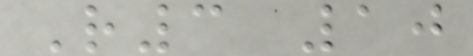R3 10
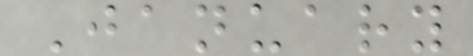January
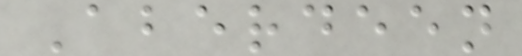Aberdeen
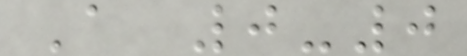A 0-0
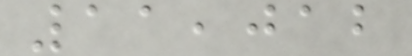11,012
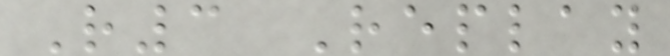R3 Replay
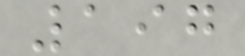197
